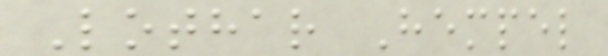Lothar Hempel
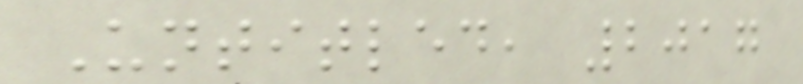Untitled, 2017
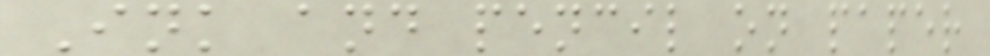Ink and pencil on paper
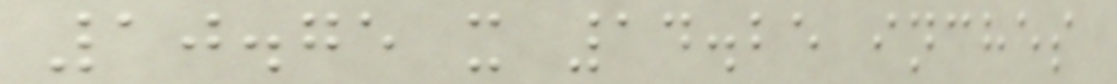10.75 x 14.25 inches
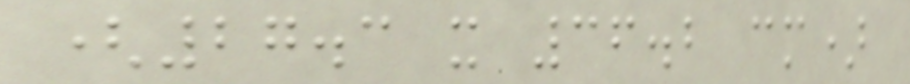(27.3 x 36.2 cm)
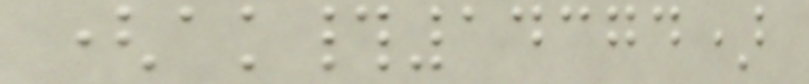(ak#14374)
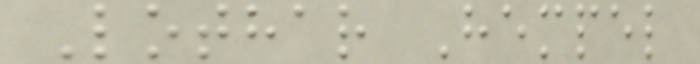Lothar Hempel
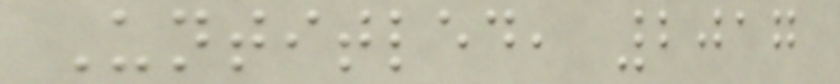Untitled, 2017
